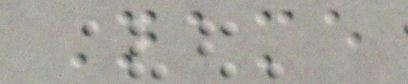Name
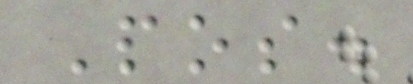Pos.
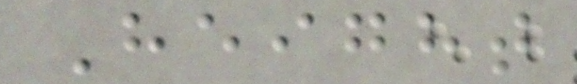Height
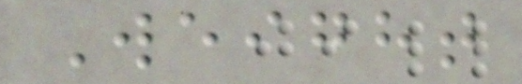Weight
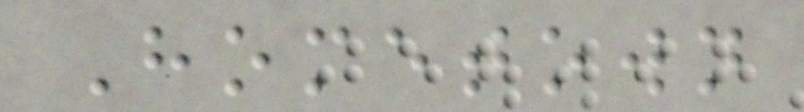Hometown
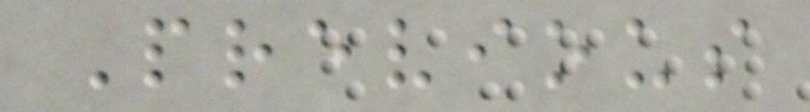Previous
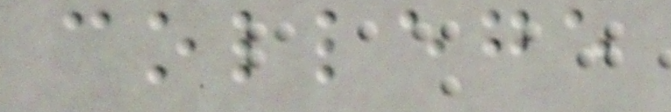college
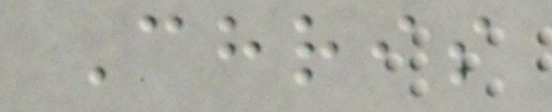Chris
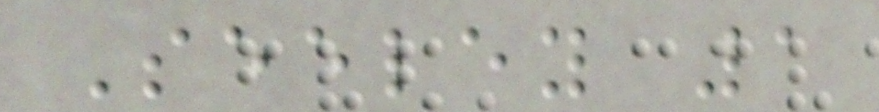Seeley 1
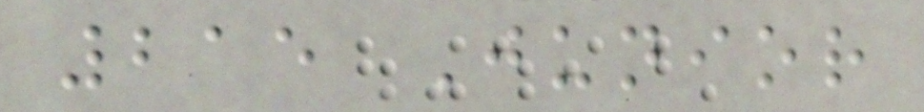215 Junior
